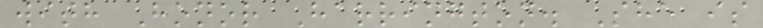with Honor Harrington. She is
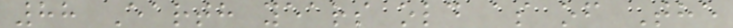88 Earth years old as of The
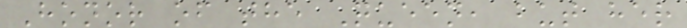Honor of the Queen, but her
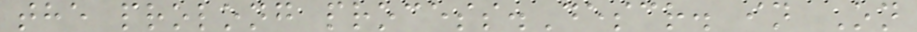the prolong process.Descr. in On
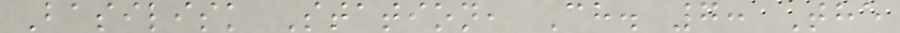Basilisk Station, Ch. 7: The
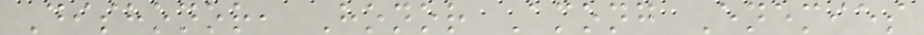Dishonor, Honor Among Enemies
